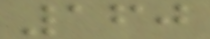160
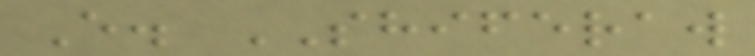E. SHIFERAW
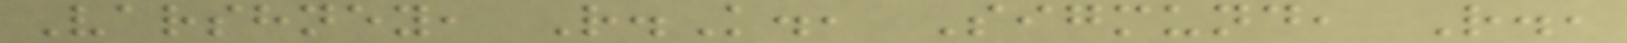Varshney, R.K., Sigmund, R.,
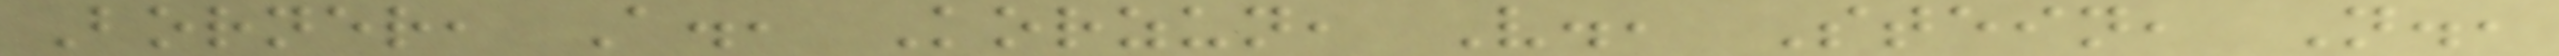Borner, A., Korzun, V., Stein, N.,
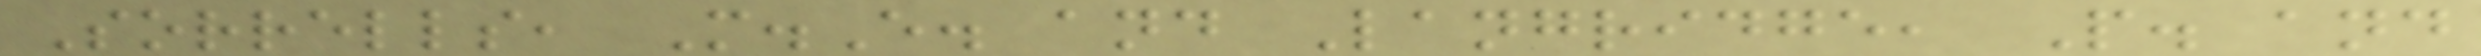Sorrells, M.E. and Langridge, P. and
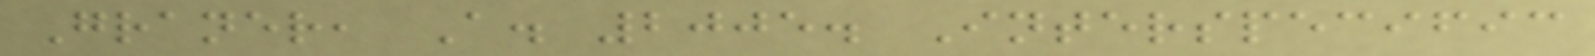Graner, A. 2005. Interspecific
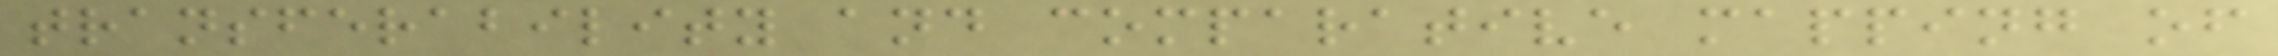transferability and comparative mapping of
